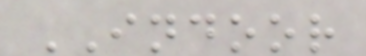INDOOR
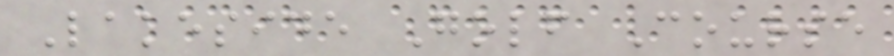Lakeside Golf Course
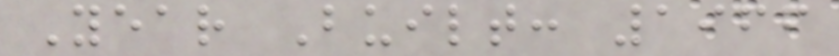Year Built: 1966
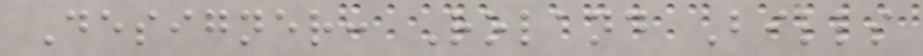Designer: Roland Bills
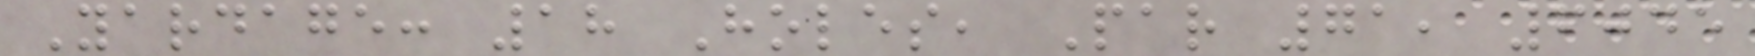Yardage: 18 Holes, Par 71, 6045
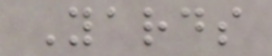Yards
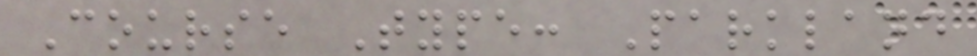Course Type: Parkland
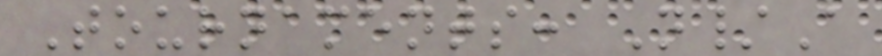Tournaments: N/A
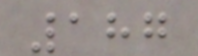187
